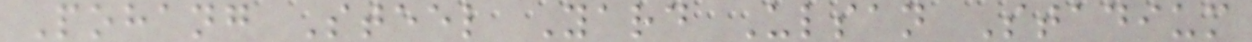Pohang Steel Yard Ulsan Stadium
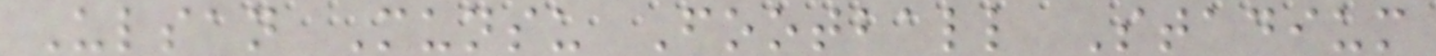Ulsan Munsu Football Stadium
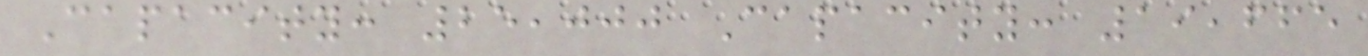Capacity: 25,000 Capacity: 19,665
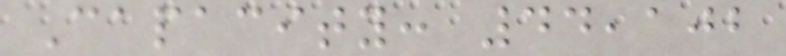Capacity: 44,102
